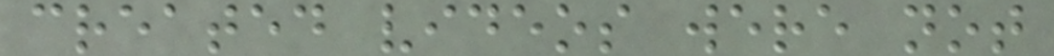created videos were not
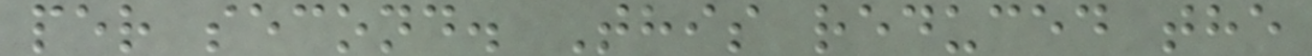per second. This reduced the
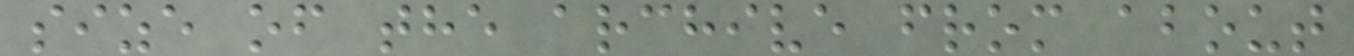size of the archive from about
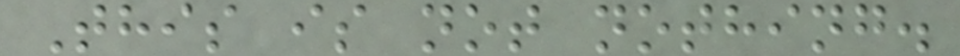This is not nothing.
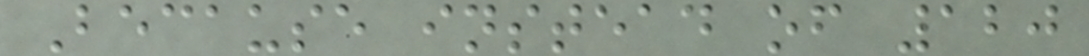Because instead of 120
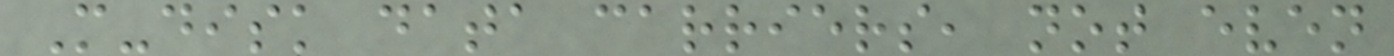M-disk data carriers, not even
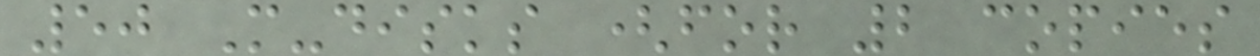50 M-disks (for 2 copies
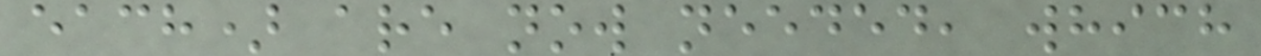each) are now needed, which
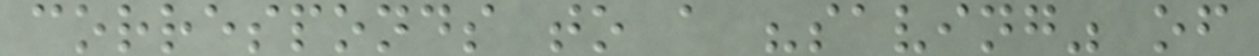corresponds to a "saving" of
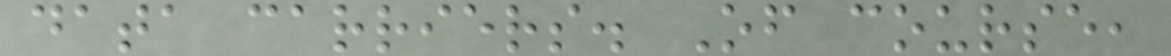data carriers. Of course,
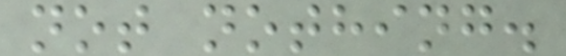not nothing.
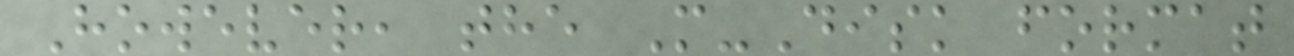However, the M-Disk format
